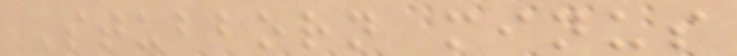Stubborn minus
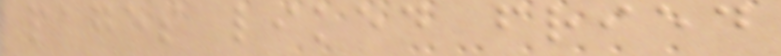pages liked fried
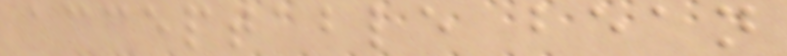acceptable bean
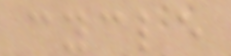cycle
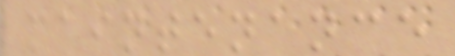maintenance
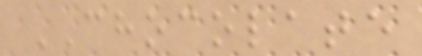CHOCOLATE
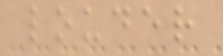louder
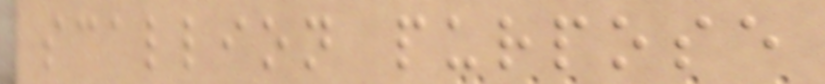scallion purpose
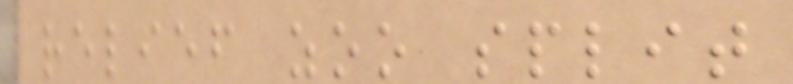relief zoo split
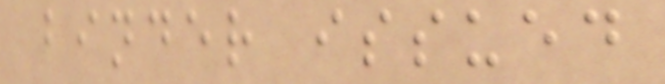binder issued
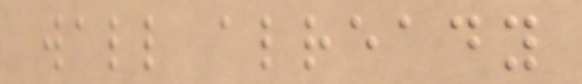wall already
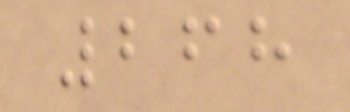268
